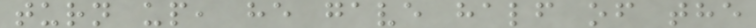turn up, he gave half of the
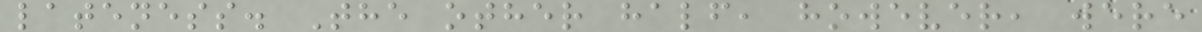lateness. The other half, however, were
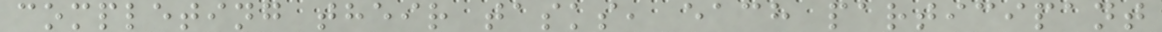completing their tasks, each participant
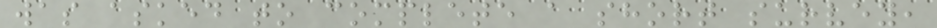was asked to complete a short survey,
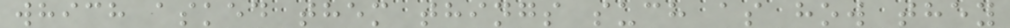which asked them things such as how they
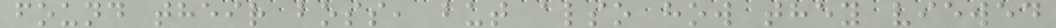found their boss, but also how they viewed
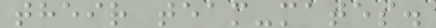their team-mates.
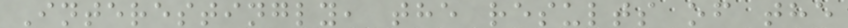Interestingly, the results of the
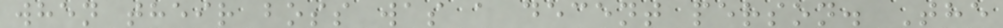when their boss was a decent person. The
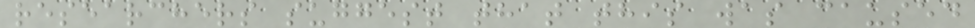researchers suggest that this was caused
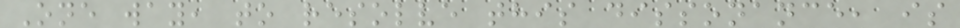One way, to resolve this dissonance, is
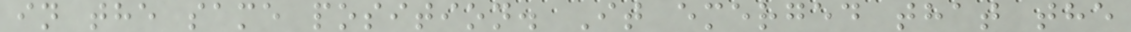in the same position. It emerged that the
